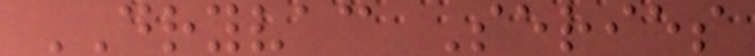DRYVAC Series
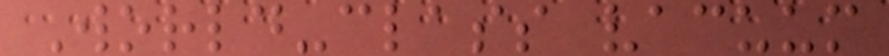World-class vacuum
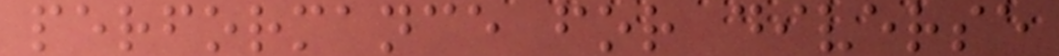performance for diverse
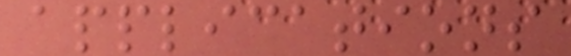applications
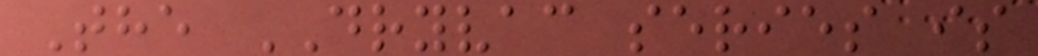The DRYVAC series is
